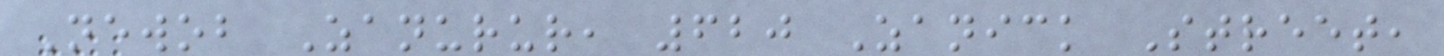Newob Zanurur, 620 Zanick Street,
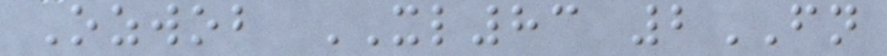Ozwob XL83 2FN
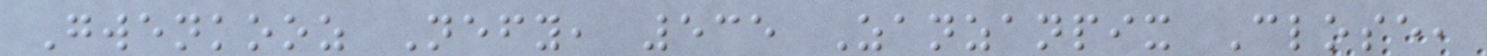Gwenkooz Nefy, 535 Zanzanpix Close,
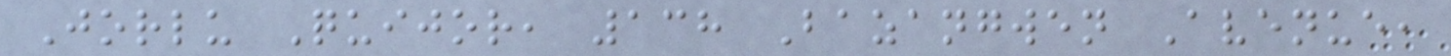Jorlu Quijor, 138 Bazangwen Avenue,
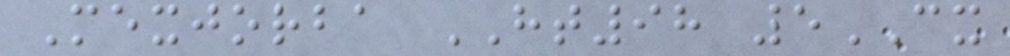Mexjorba HT98 5CX
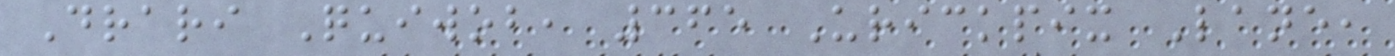Drari Quiwob, 365 Urickpix Lane,
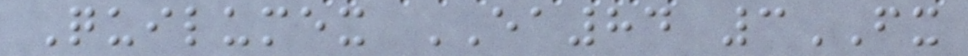Quilumex EA84 3FX
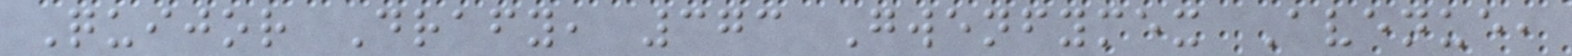Quijor Drafy, 373 Gwenfymex Avenue,
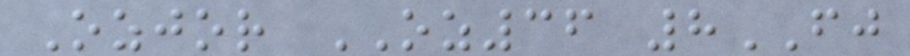Ozjor OZ36 8FJ
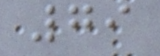79
